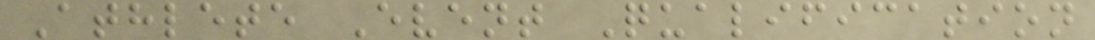Athlete Event Qualification
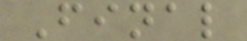Final
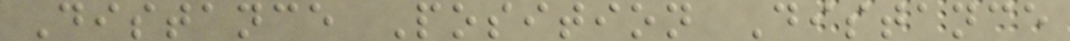Distance Position Distance
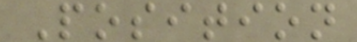Position
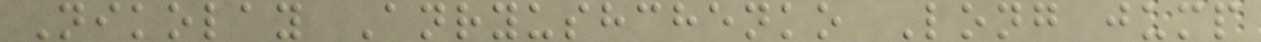Nikolay Anryushchenko Long jump
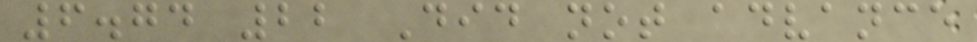6.74 22 Did not advance
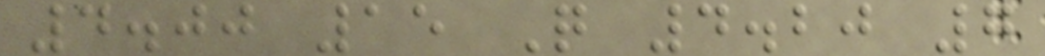4.00 15 Q 4.20 7
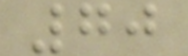70
